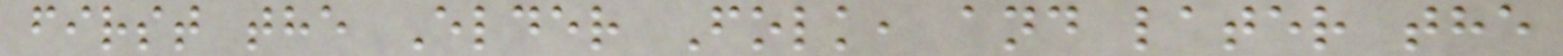first the Elder Folk, and later the
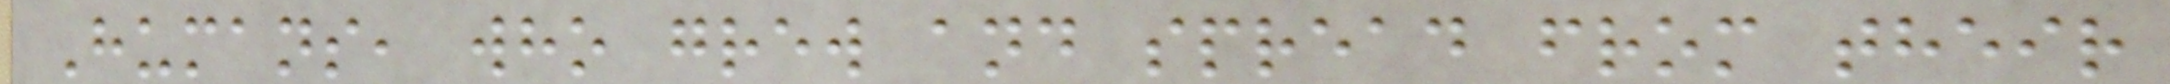Humans, who grew and spread from their
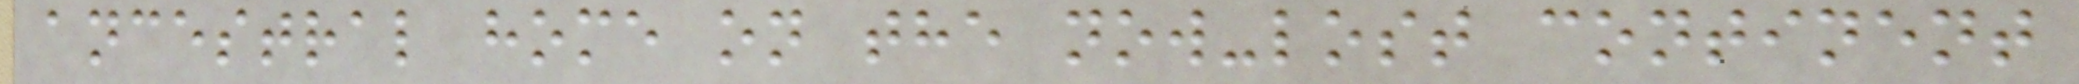ancestral home on the now-lost continent
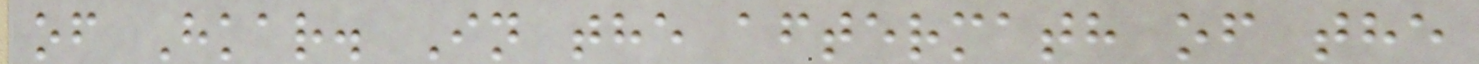of Hkar. In the aftermath of the
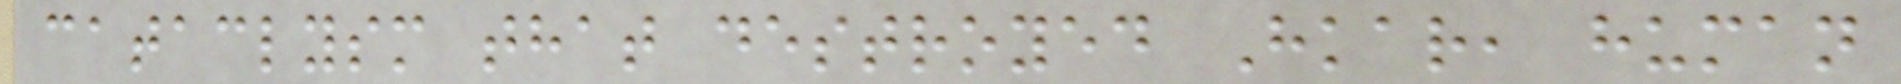cataclysm that destroyed Hkar, human
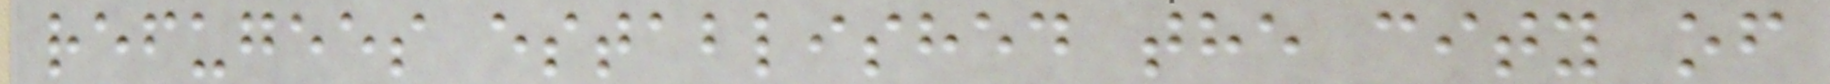refugees established the city of
